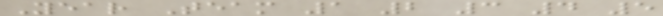Year Team 1 2 3 4 5
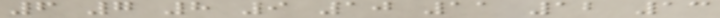6 7 8 9 10 11 12 13
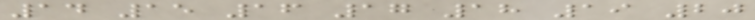14 15 16 17 18 19 20
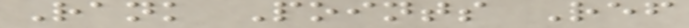Rank Points Ref
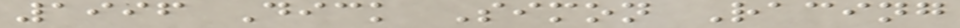1996 Dick Simon Racing
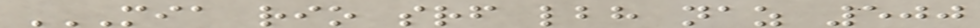MIA RIO SRF LBH NAZ 500
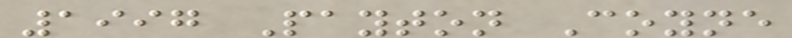1997 Payton Coyne
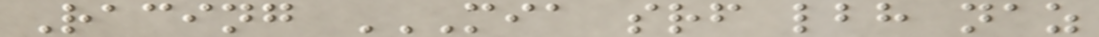Racing MIA SRF LBH NAZ
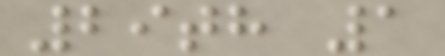29th 1
